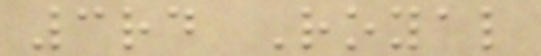3rd Royal
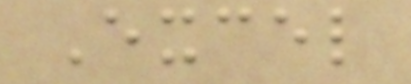Excel
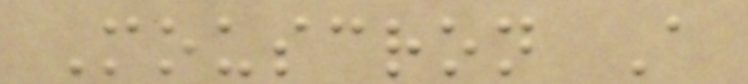Mouscron A
